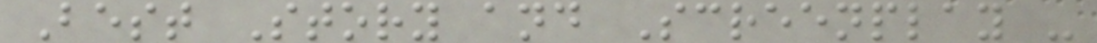Best Story and Screenplay -
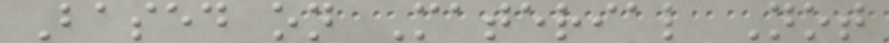Based on Material Not
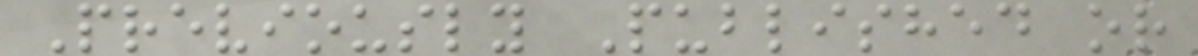Previously Published or
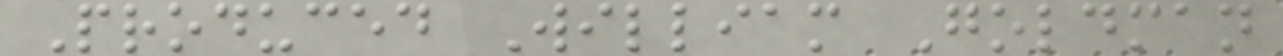Produced William Goldman
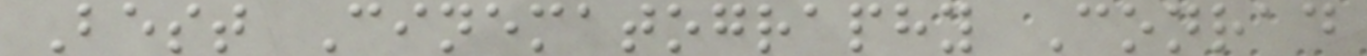Best Cinematography Conrad
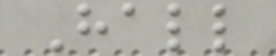Hall
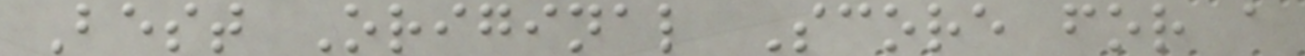Best Original Score for a
